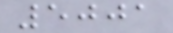5001
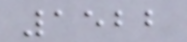1522
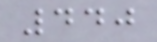440
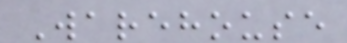Warehouse
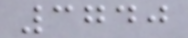3740
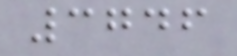3746
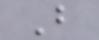B
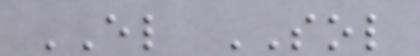EL SOL
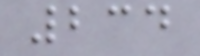234
